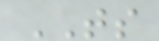TS
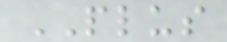PLUS
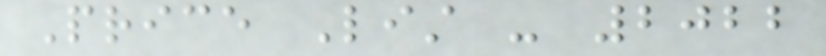Price List - 2022
